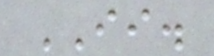II.
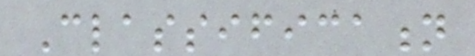Classification
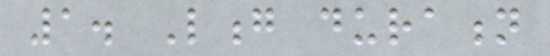1. Long duration
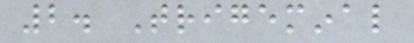2. Trigeminal
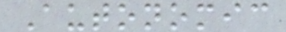Autonomic
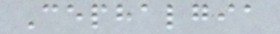Cephalgia
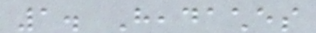1. Headaches
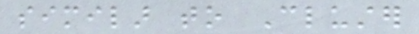similar to Cluster
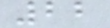22
